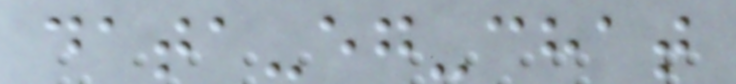data-eg-chat
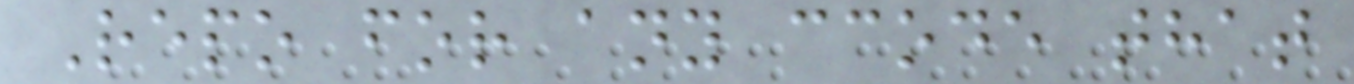Repo for any ccode that
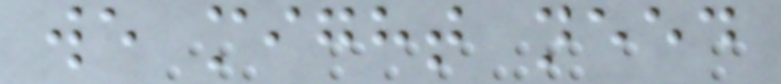we might need
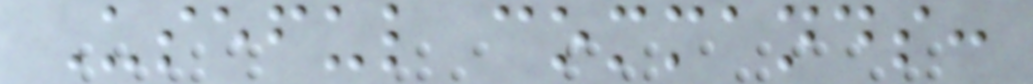Useful commands:
